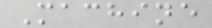Machine
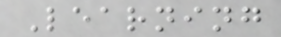Learning
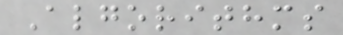Algorithms
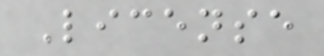License
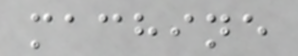machine
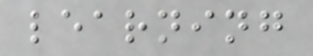learning
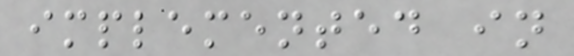implemented in
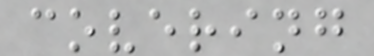covering
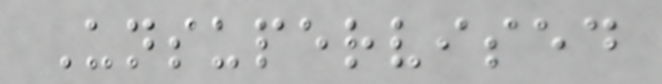Unsupervised
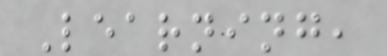Learning,
